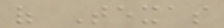of Texas
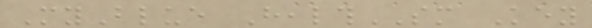MyBlue HealthSM Key
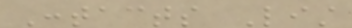Contacts List
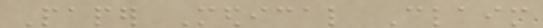Paper Medical Claim
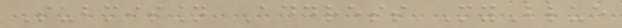Submission Address MyBlue
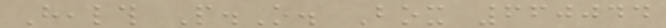Health P.O. Box 660044
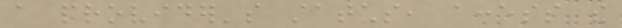a provider's status, access the
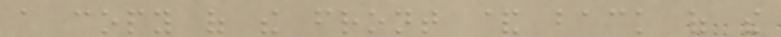a copy of the front & back of the
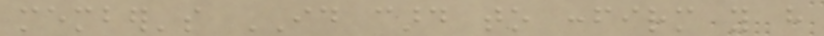member's ID card to confirm you have
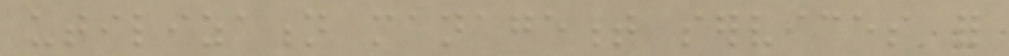utilization management services for
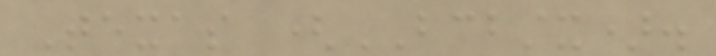Texas (BCBSTX).
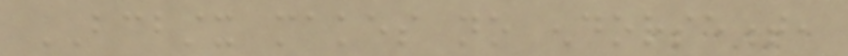BCBSTX makes no endorsement,
